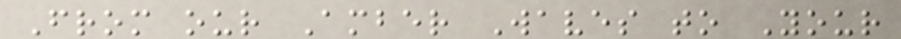From our Amber Waves to Your
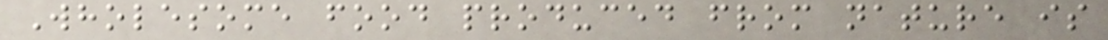Wholesome food produced from nature is
